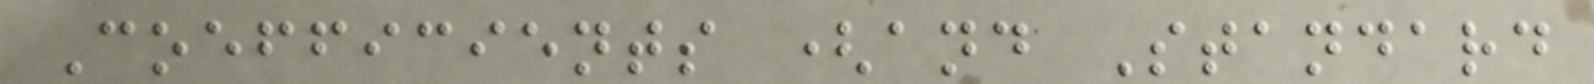Coefficients (and Standard
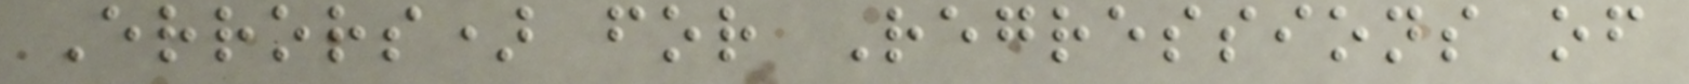Errors) for Regressions of
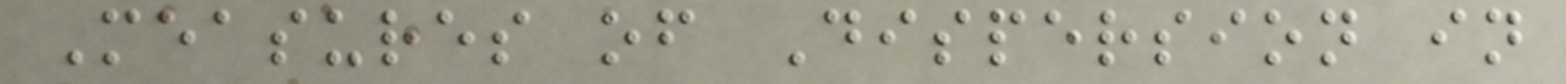Measures of Dispersion in
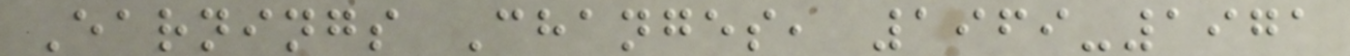Earnings Changes, 1969-1971
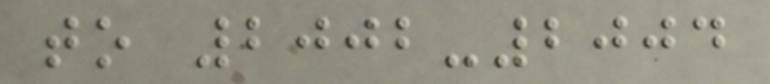to 2002-2004
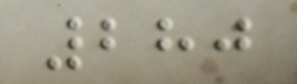280
